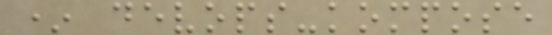* devops-kompose
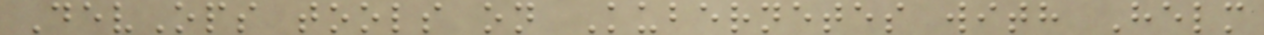DevOps tools on Kubernetes with Helm
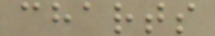charts
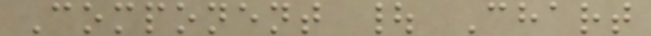Component | Chart
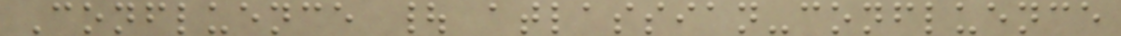Confluence | atlassian-confluence
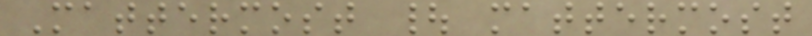Mattermost | mattermost
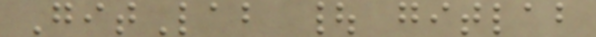GitLab | gitlab
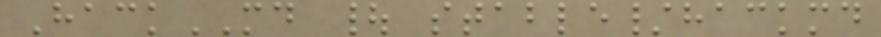HackMD | stable/hackmd
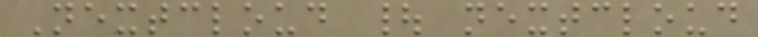Nextcloud | nextcloud
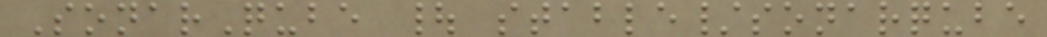SonarQube | stable/sonarqube
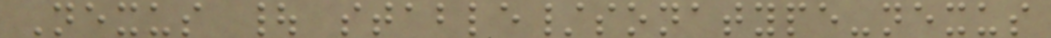Nexus | stable/sonatype-nexus
